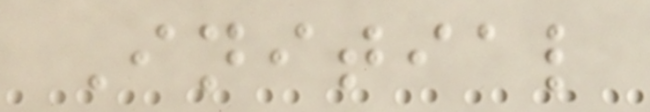Initial
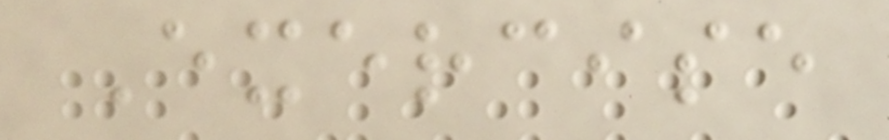Exercise
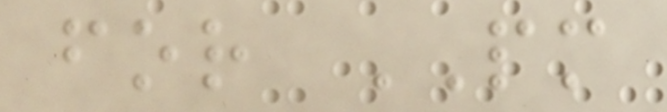for PM
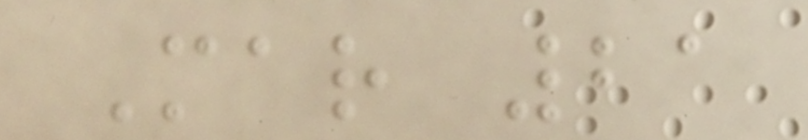Mar 21
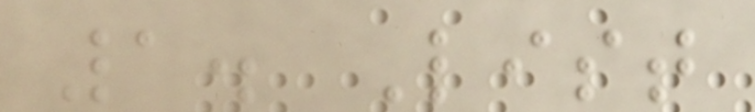1. List
